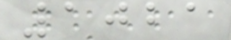1021
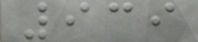939
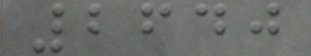2640
